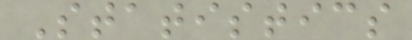Statistics
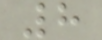8
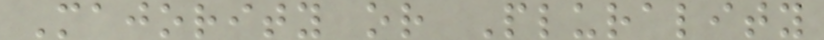Majority or Plurality
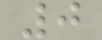0
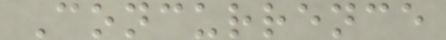Concurrence
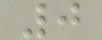0
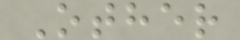Other
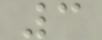3
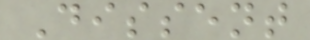Dissent
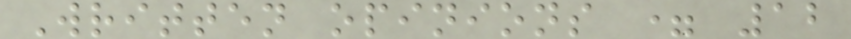Written opinions = 12
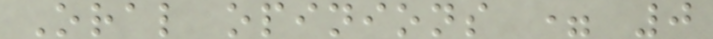Oral opinions = 0
